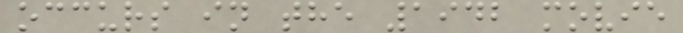occurs in the 1942 movie
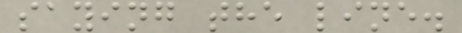saying the line.
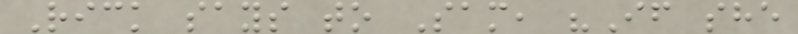Rick says to Sam, "If she
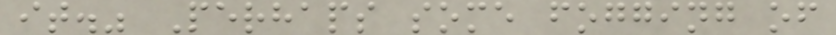it." Perhaps some fogging of
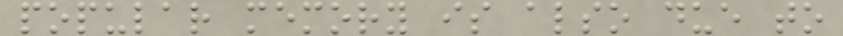popular memory is also due to
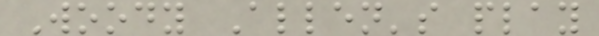Woody Allen's play
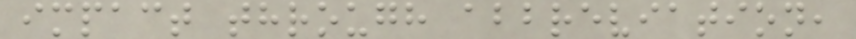impact through abbreviation,
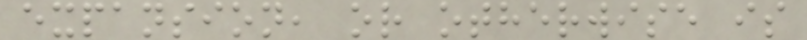expansion, or otherwise is
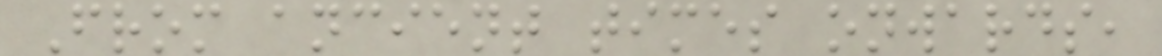From ancient times onwards,
